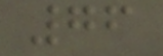76
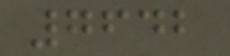7642
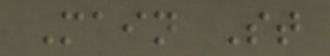Main St
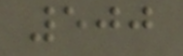500
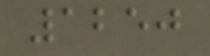1250
